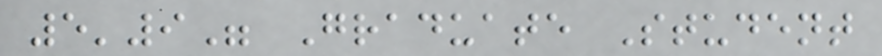5'9" Graduate Student
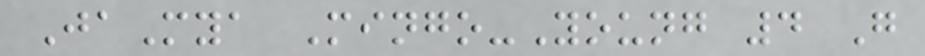JaMya Mingo-Young 4 G
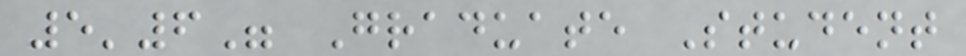5'6" Graduate Student
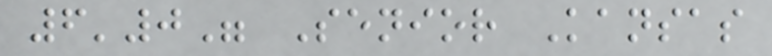6'0" Senior Kansas
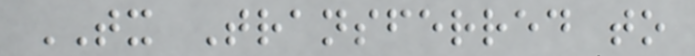TX Transferred to
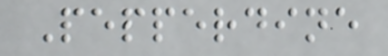Pepperdine
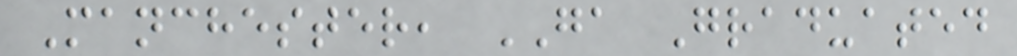Manchester, GA Graduated
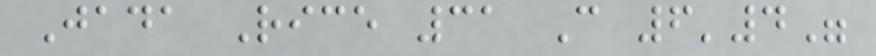Jada Rice 31 C 6'4"
